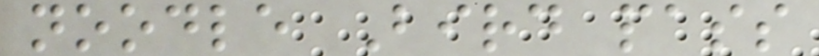noodle Bird pass
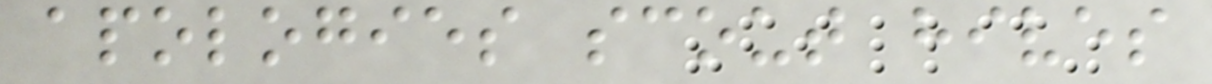apologies scout hives
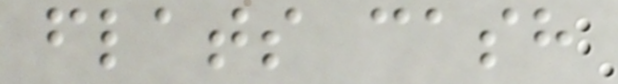flats cash
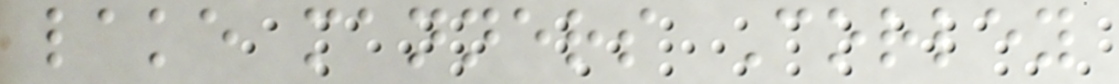lake manners Corley
